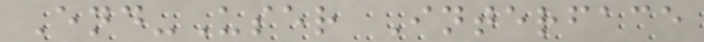End-User Interface
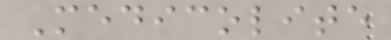Medicolite
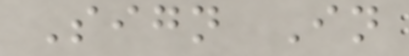Sign In
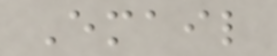Email
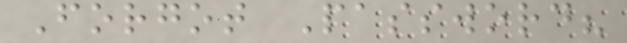Forgot Password?
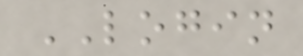LOGIN
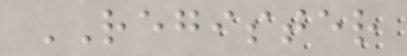REGISTER
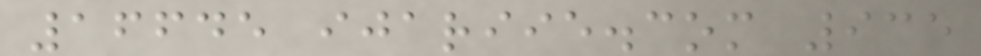16645 ijariie.com 935
